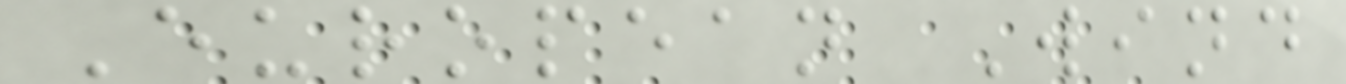European Wind
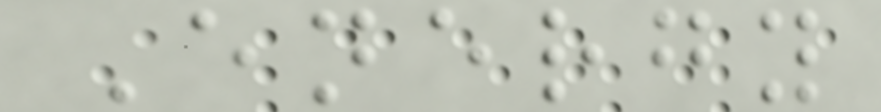Energy
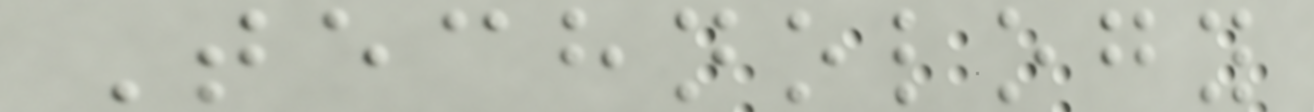Technology
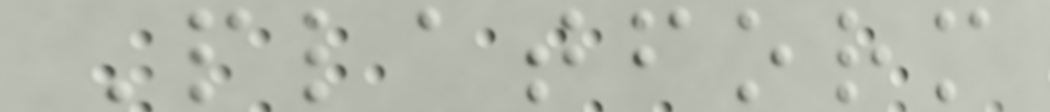Platform
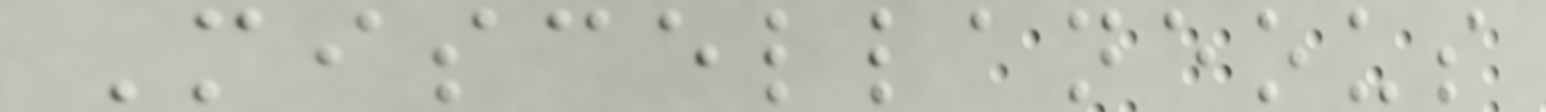Miscellaneous
